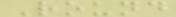Round
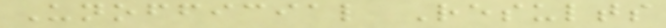Unofficial Results
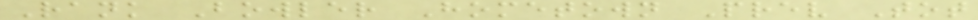Rank Bowler Hometown Prev Tot
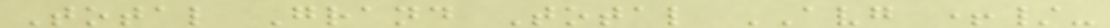Total Grand Total AVG +/-
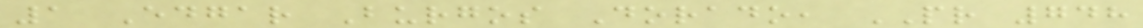1 Edgar Burgos Dorado, PR 748
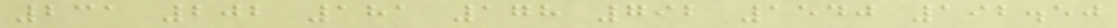231 202 181 178 792 1540 192.50
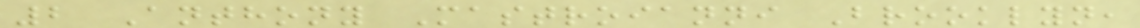2 Anthony Mastroianni Brooklyn,
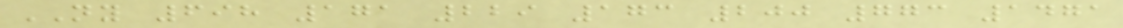NY 698 171 229 173 200 773 1471
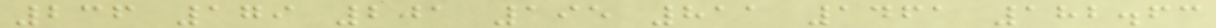236 179 201 195 811 1461 182.63
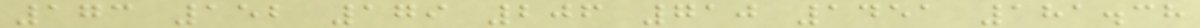173 152 179 206 710 1451 181.38
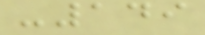-149
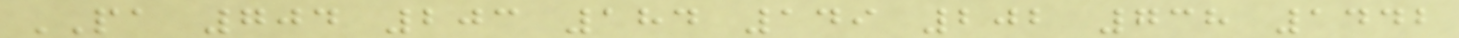PA 704 203 184 149 202 738 1442
